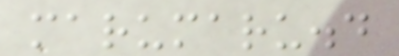marumaru.d
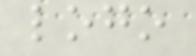logo
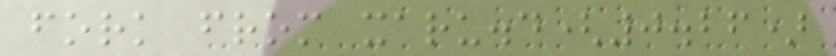fork from xaru.d(0.26)
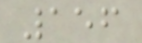156
